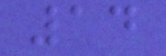14
